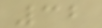32
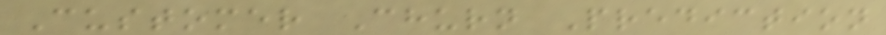Customer Churn Prediction
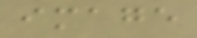image
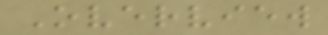Overview
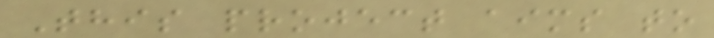This project aims to
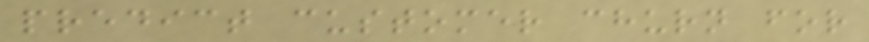predict customer churn for
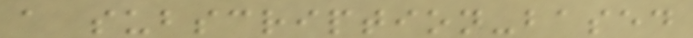a subscription-based
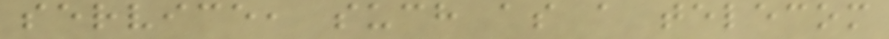service, such as a telecom
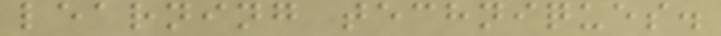learning techniques.
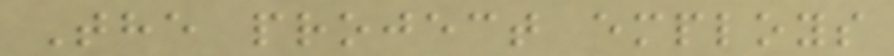The project employs
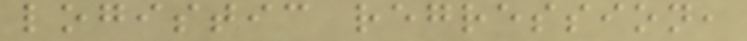logistic regression,
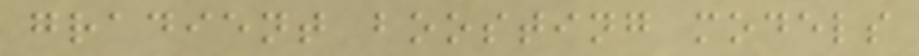gradient boosting models
